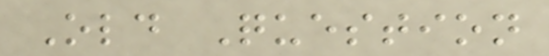Old Question
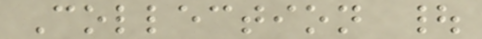Collection |
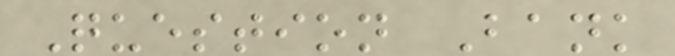Question Bank
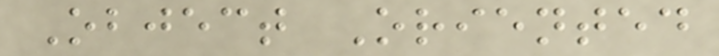Object Oriented
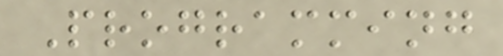Programming
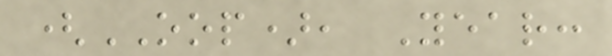(OOP), Year:
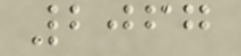2067
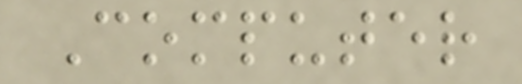Computer
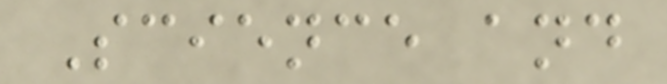Science and
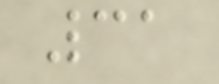31
